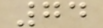74
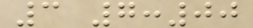3 7:00
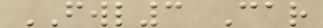FWL3 Car
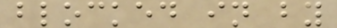blocked in by
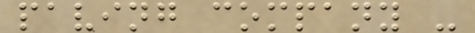paving company -
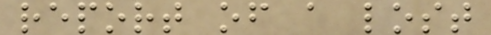report of a lost
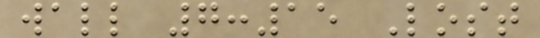wall 7:15 Lost
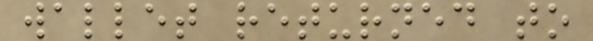wallet returned to
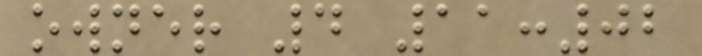owner 4 11:02
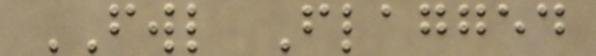FWL Flagged
